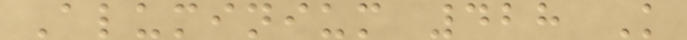Aluminium 428 K
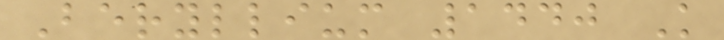Beryllium 1440 K
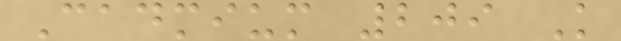Cadmium 209 K
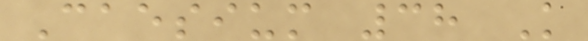Caesium 38 K
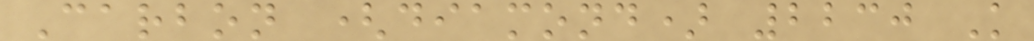Carbon (diamond) 2230 K
